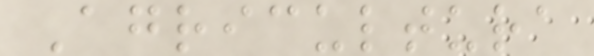Agricultura
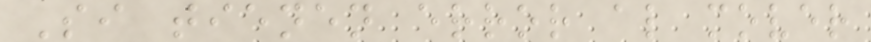Si tienen error al mover
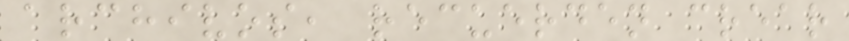archivos, recuerden crear
